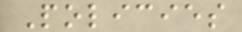Policies
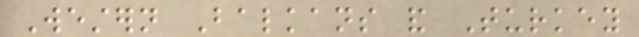Western Balkans and Turkey
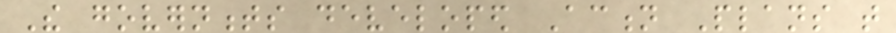The governments developed Action Plans that
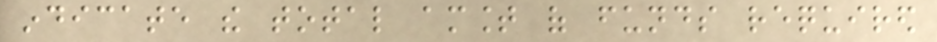indicate the total amount of funds required
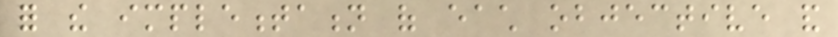for the implementation of each objective and
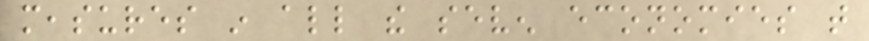measures in all the seven economies that
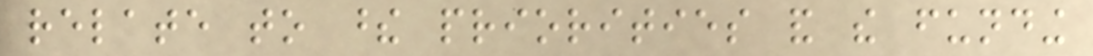relate to these priorities and the funding
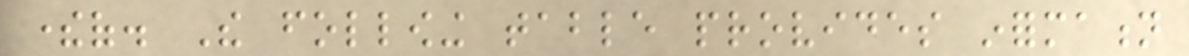thereof. The following table provides information
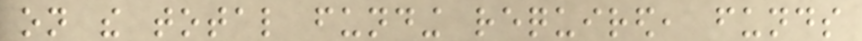on the total funding required, funds
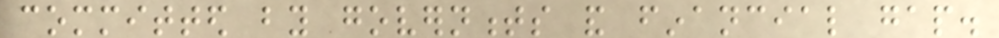committed by governments and financial gap.
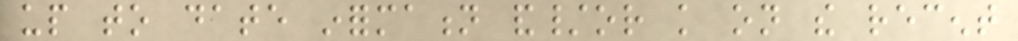up to date information and/or knowledge on the recent
